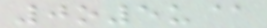0o5u@
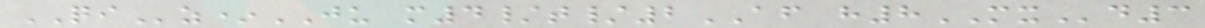QIz*JU m4/t/2AF h8MXd3
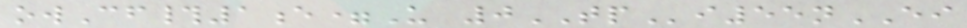owCf#1e=U 0TPi55nEI
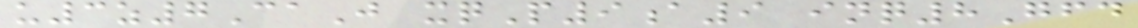u3z7CaJ xqP9a9 inq8Gfd
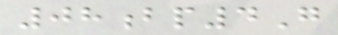08bp4G
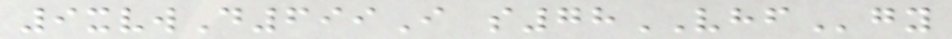9xvwD699I s78VHFgy
